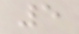5
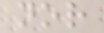nor
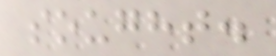sought.
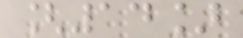[14]
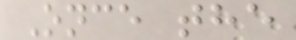Once the
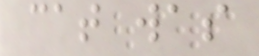cat was
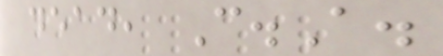dead, C.A.
